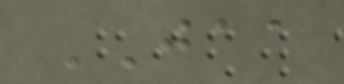JAA
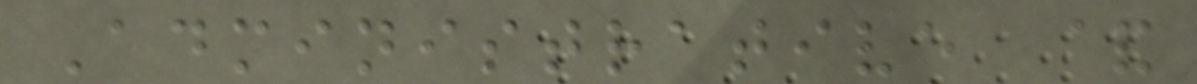Administrative &
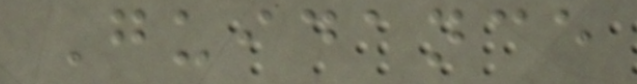Guidance
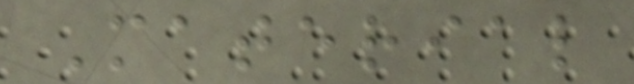Material
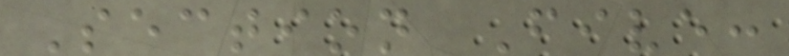Section Five:
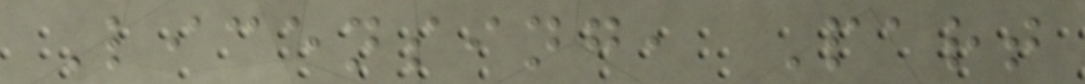Licensing, Part
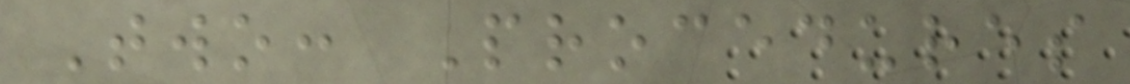Two: Procedures
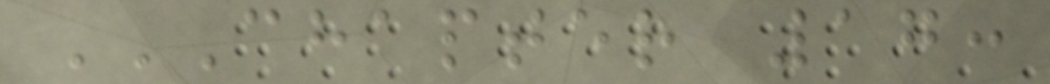CHAPTER 17:
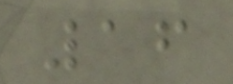16
